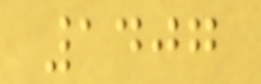1407
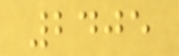2405
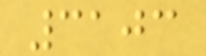3103
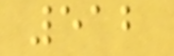512
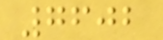7602
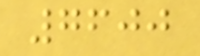7600
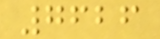7626
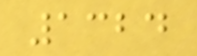1324
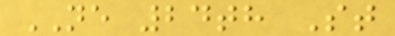NE 24th St
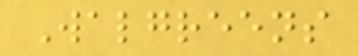Walgreens
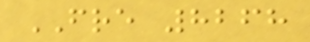FRE 8268
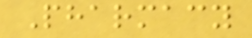Pharmacy
